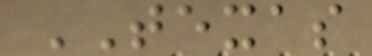TEXAS
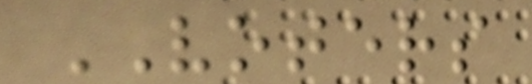VOTERS
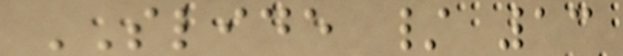SLIDE / 13
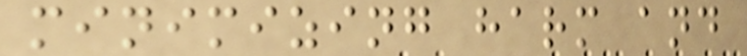minimizing harm and
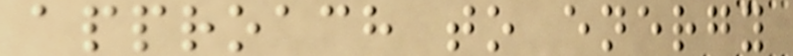approach to energy
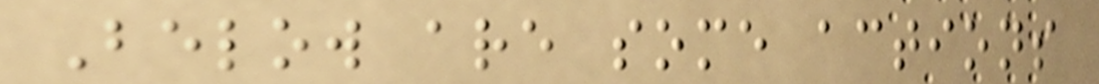Below are some actions
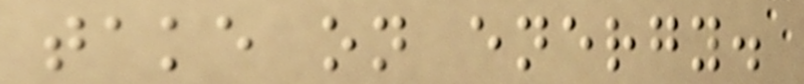take on energy.
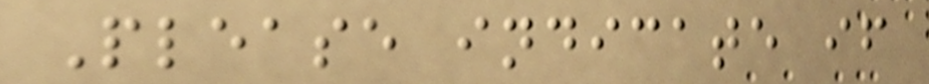Please indicate if
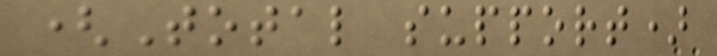(Total support)
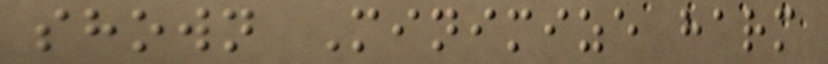shown Minimize harm
